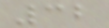32
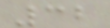32
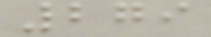279
